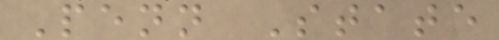Penn State
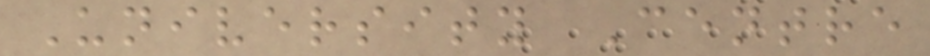University Centre
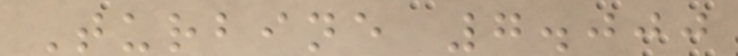Turbine 7.000
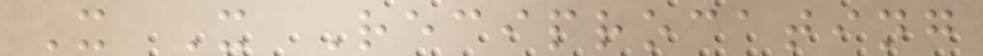X X Reciprocating
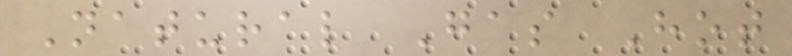Natural Gas Hot
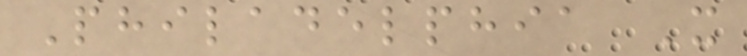Philadelphia X
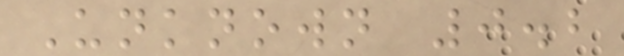Unknown 0.2
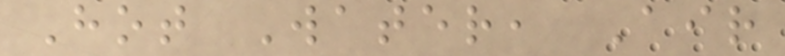Hot Water, Air
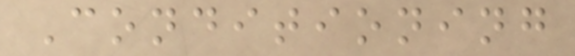Conditioning
